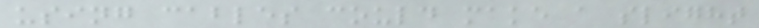using cables could make a slight
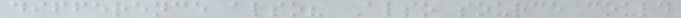difference also? Also source could
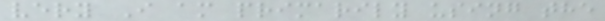very I am primarily using the
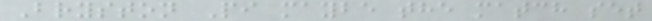Bryston Pi maybe the match set
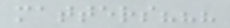matters???
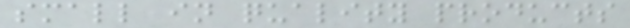small in quality products
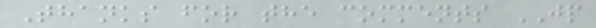Thanks for the comments JP
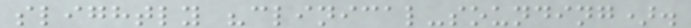slightly "clinical-sounding).
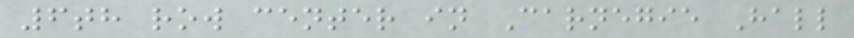6th row center in Carnegie Hall
